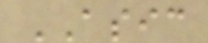ASIC
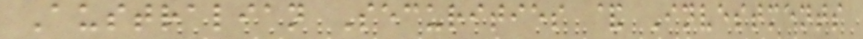Australian Securities & Investments
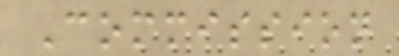Commission
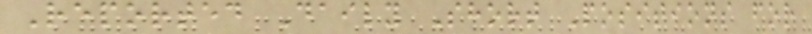Reported Daily Short Positions for
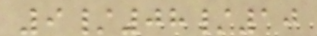9/08/10
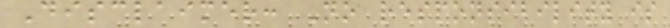Disclaimer: No responsibility is
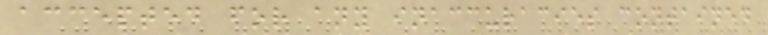accepted for any inaccuracies contained
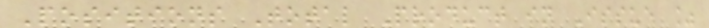Positions Total Product in Issue %
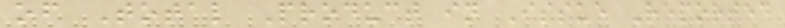of Total Product in Issue Reported
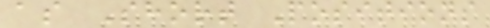as Short Positions
